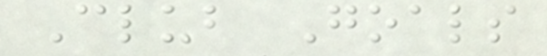Club Goals
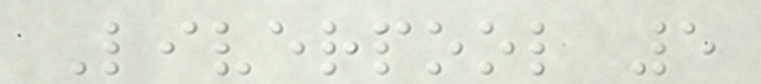Liverpool 5
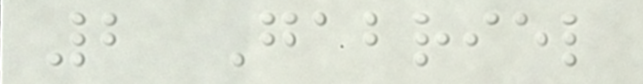2 Gabriel
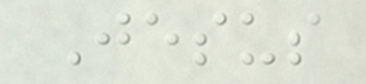Jesus
